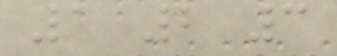1 2 3
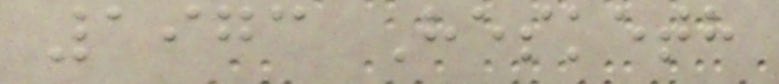1973 Hesketh
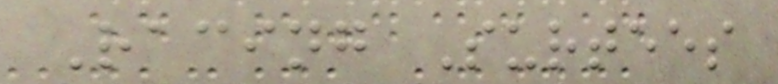Racing Surtees
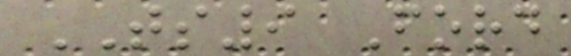TS9 Ford
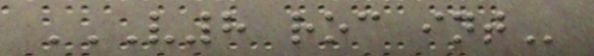V8 ROC INT
